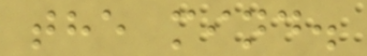the mind.
